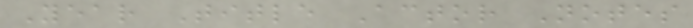Year Title Actor Notes
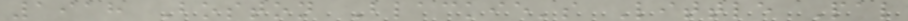1918 Boston Blackie's Little Pal
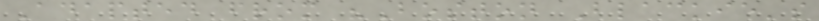Adapted from "Boston Blackie's
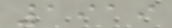1919
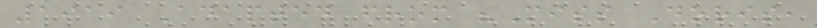1919 Adapted from "Miss Doris,
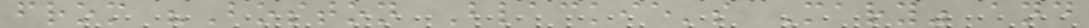from "Boston Blackie's Mary" and
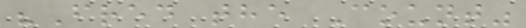"Fred the Count"
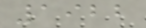1922
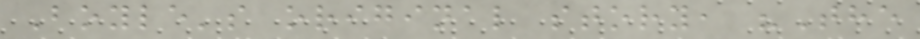Boyle's original story, "The
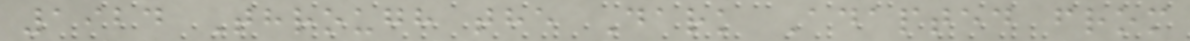1924 Through the Dark Adapted from
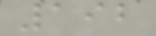192
